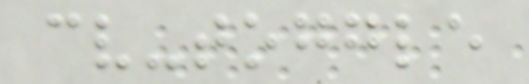cv-toggle
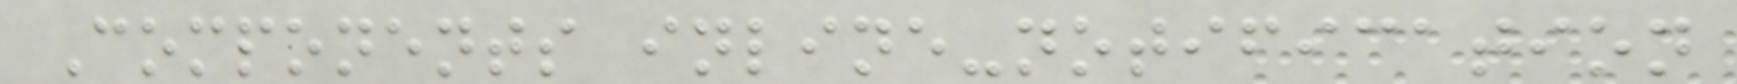Components inline-notification
